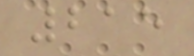215
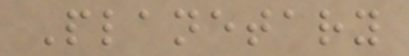Planetary
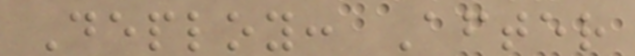Deploy: After
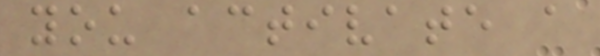you activate a
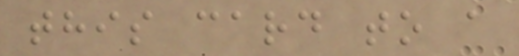this card to a
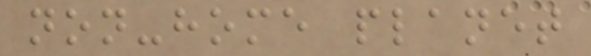non-home planet
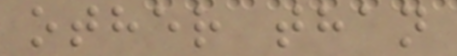other than
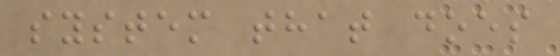system that does
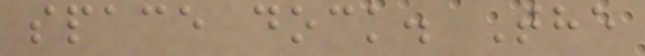space dock. The
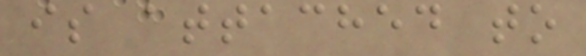is attached to
